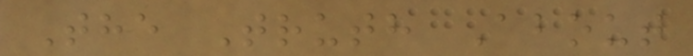The Truth About
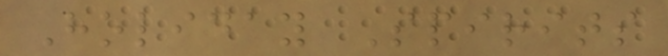Holiday Spirits
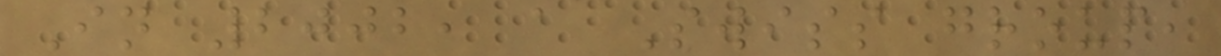In 2002, a Swiss group,
